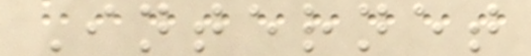Internet
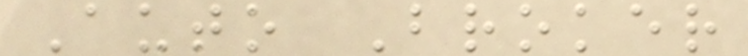Auto Broker
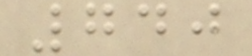740
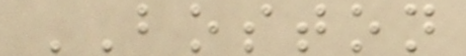BOSTON
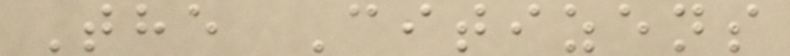The Citizens
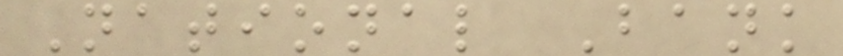National Bank
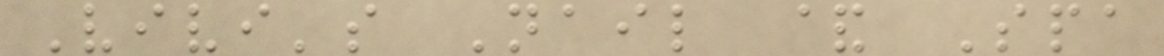Vivi's Nail & Spa
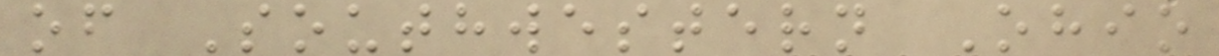of Southwestern Ohio
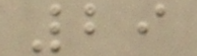29
